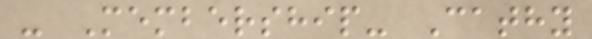- Membership- Cathy
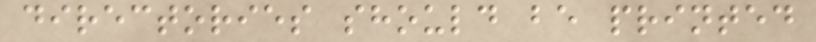directories should be printed
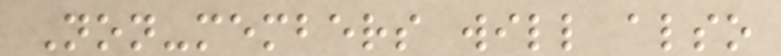Non-members will also
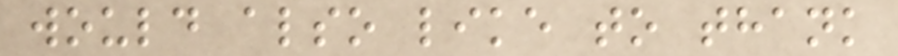would also like to thank
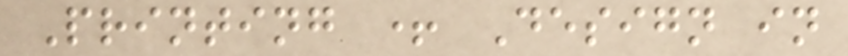Printing + Design in
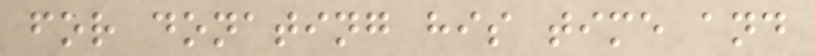for donating his time and
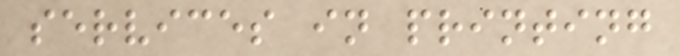services in printing
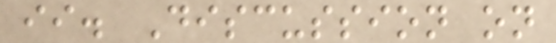ii. Discussion on
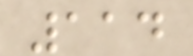114
